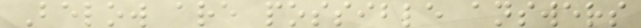Below are possible answers
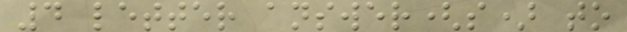4 letter answer(s) to
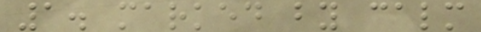1. marked by calm
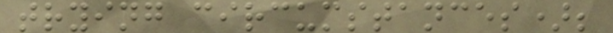trying circumstances);
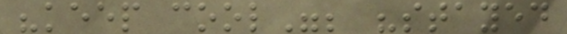"keep cool"; "stayed
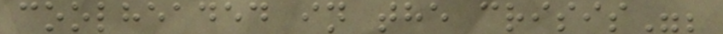coolheaded in the crisis";
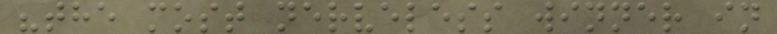"the most nerveless winner in
